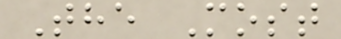The Most
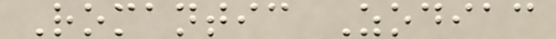Romantic Zodiac
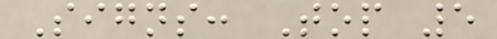Signs: Top 5
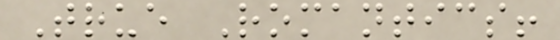True Romantics!
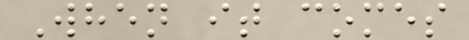When it comes
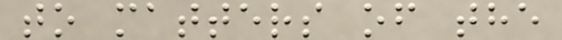to matters of the
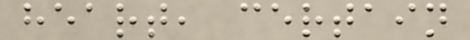heart, certain
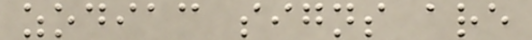zodiac signs are
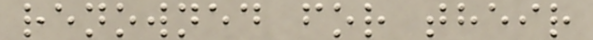renowned for their
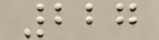227
